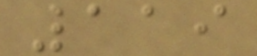119
